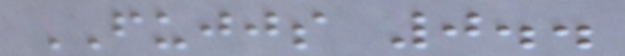FUJJS 0..
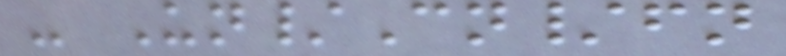- Un/Cn/fn
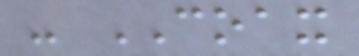- COAX
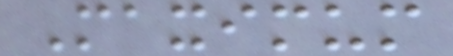Maximum
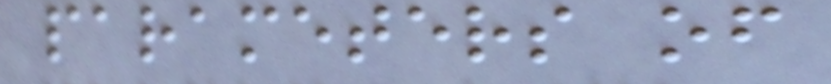parameters of
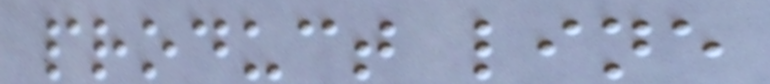product line
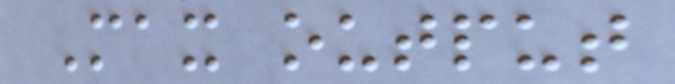Max output
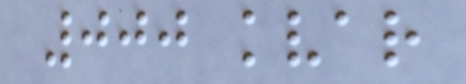000 kvar
